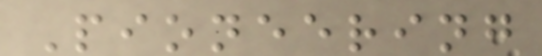Pioneering
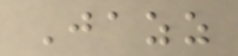Jazz
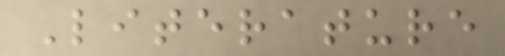Literature
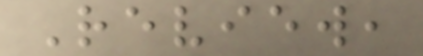Review,
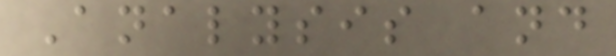Analysis and
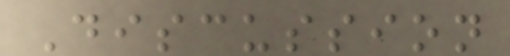Discussion
